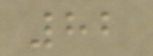82
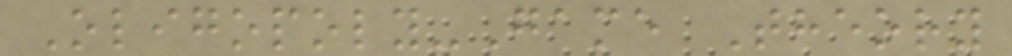Oligopoly-Game Theory
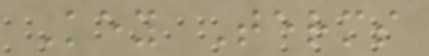Key Terms
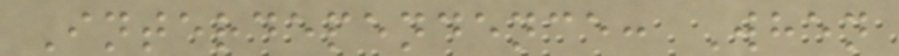Interdependence: When
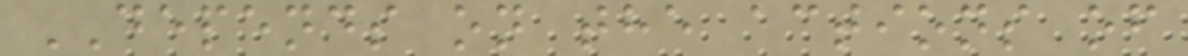DEPENDS on the actions of
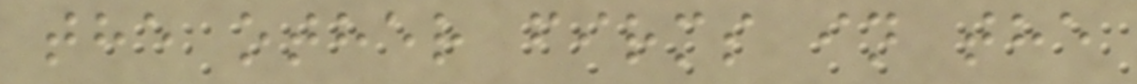the other firms in the
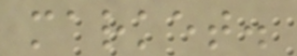market.
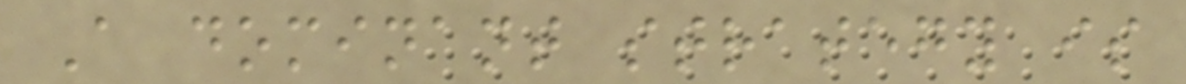A dominant strategy is
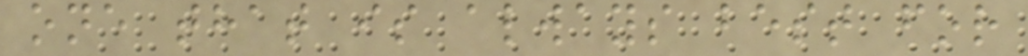one that is always best for
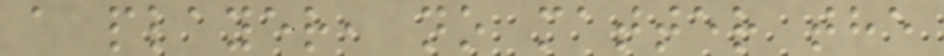a player, no matter the
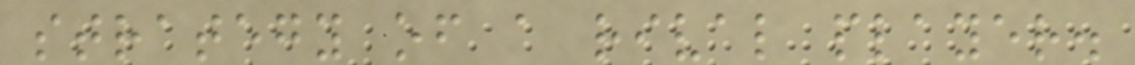strategy of a rival player.
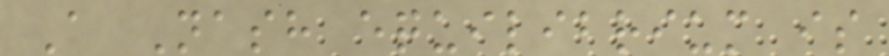A Nash equilibrium is
